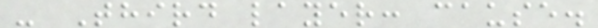- Third layer: cause.
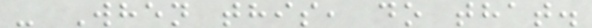- When this, do that.
